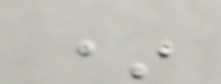*
